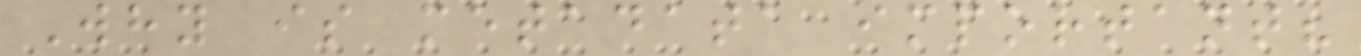Why is metadata important?
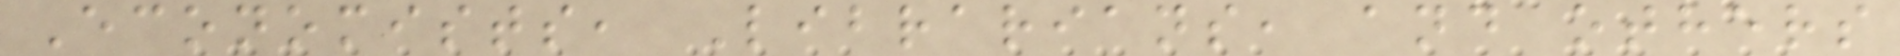Economists, Librarians, and others
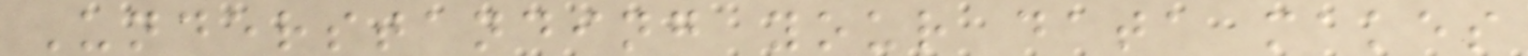Understanding your data makes
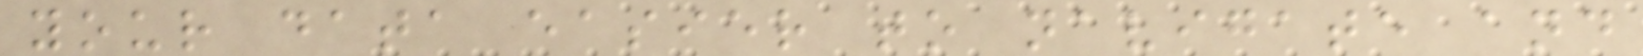your data easier to navigate and
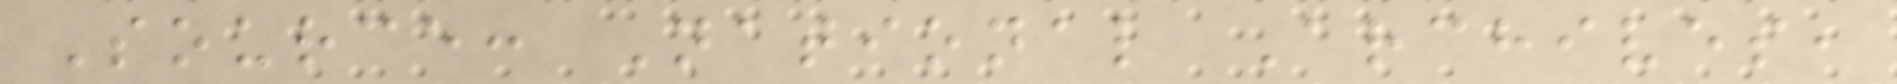Source: National Archives,
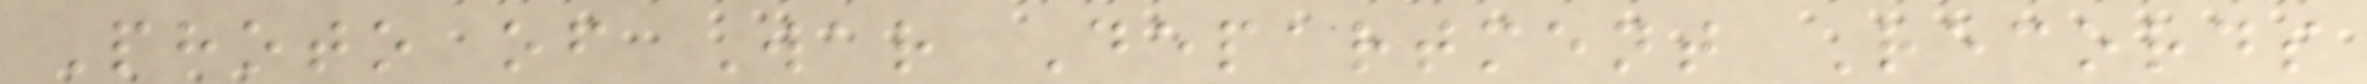Photo of War Department Records
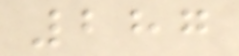287
